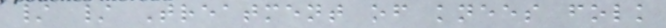/ / Treatment of knees folk
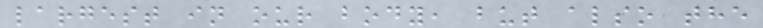largest in our body, but also the
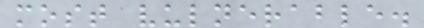most vulnerable.
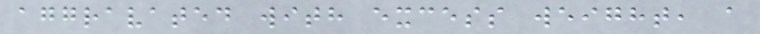aggravated with excess weight, a
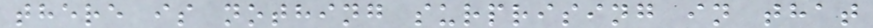there is nothing surprising in that
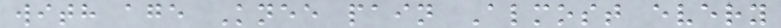with age Knee pain Almost every
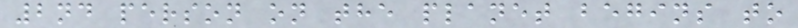2nd person on the planet begins to
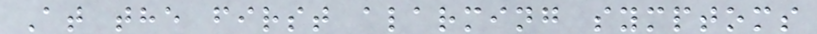At the first alarming symptoms
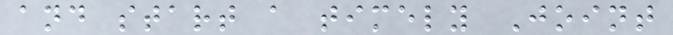and start a timely Joint
